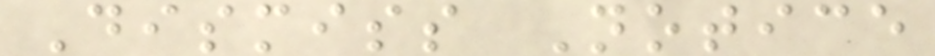Dismiss Notice
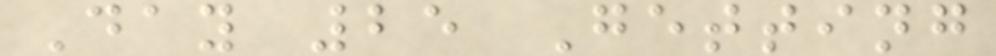Day 25 Getting
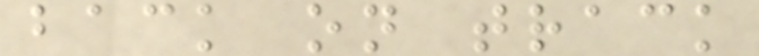back on track
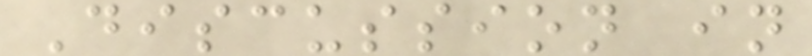Discussion in
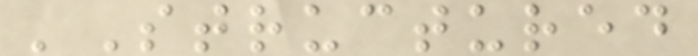'Structured
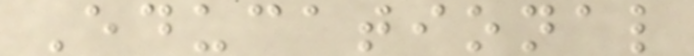Educational
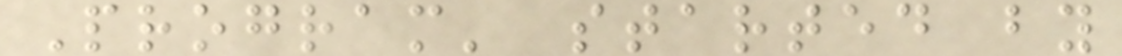Program' started by
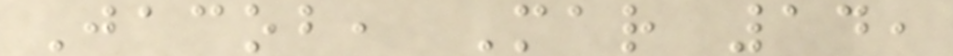Jacob, Mar 14,
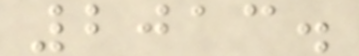2013.
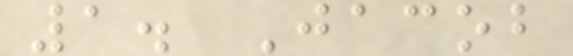1. Jacob
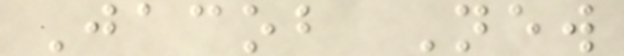Jacob New
